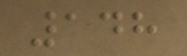148
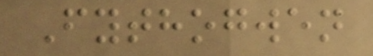Fythogwen
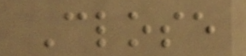Close
